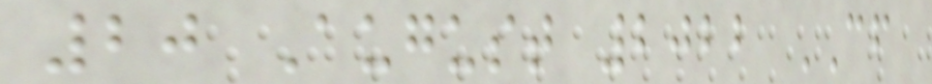20 August 2022 CF
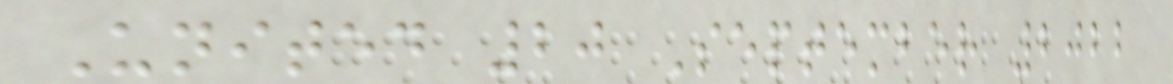United 20 September 2022
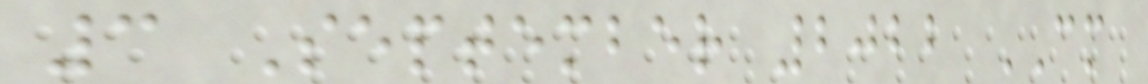3 September 2022 CM
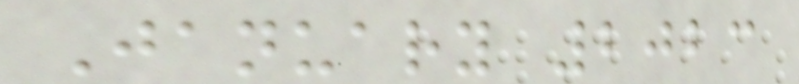January 2023
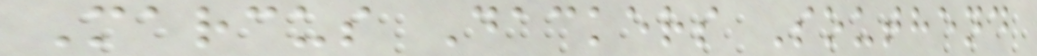Marcus Dackers Southend
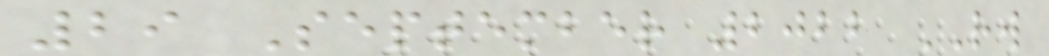29 September 2022 RW
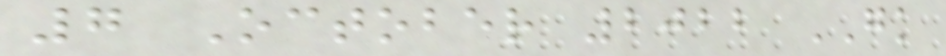7 October 2022 GK
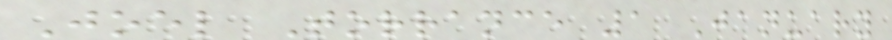Joel Torrance 1 January
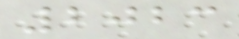2023
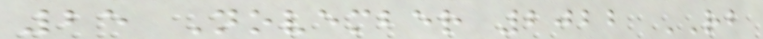25 November 2022 RB
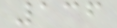136
